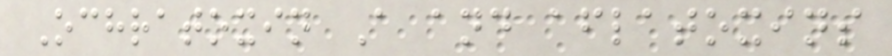Ochratoxin A and aflatoxins
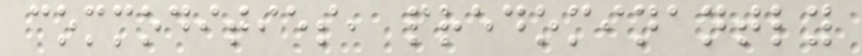commodities, predominantly
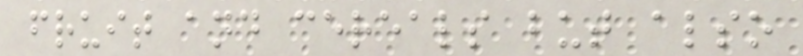fruit and cereals but also
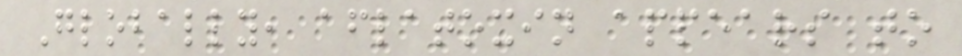Globally, aflatoxin appears to
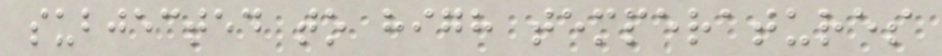subjected to high temperatures
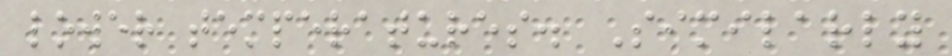lower temperatures. Similarly
